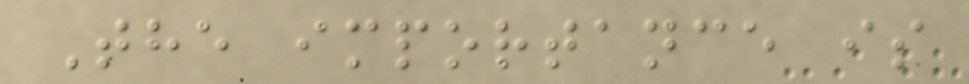The importance is
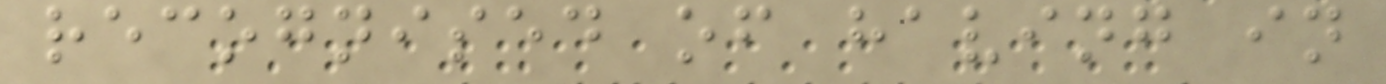recognised of having in
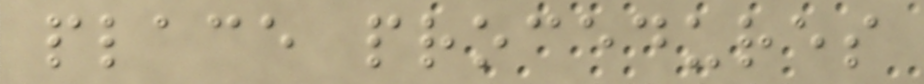place procedures
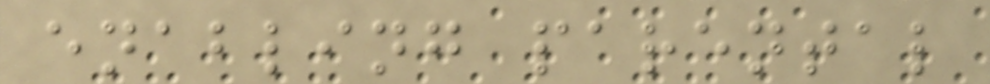enabling parental
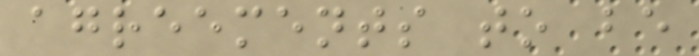agreements to be
